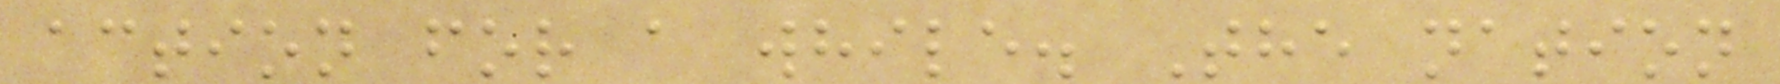action for a while. The nation
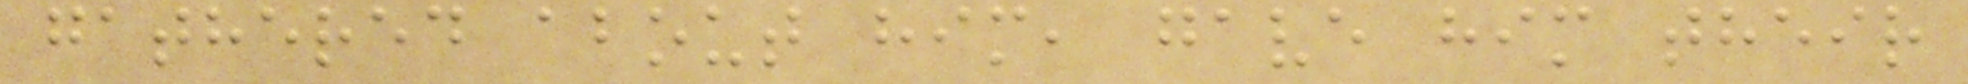gathered about him, gave him their
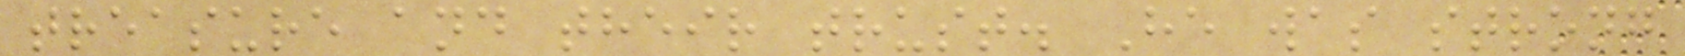treasure and their trust. He was strong
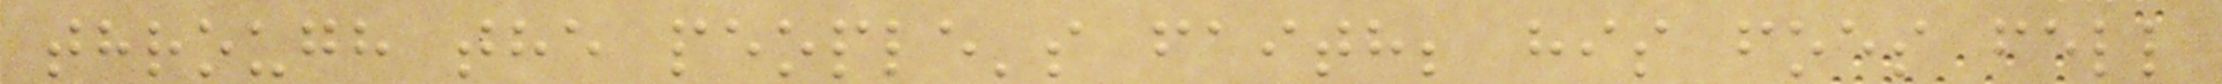through the people's faith; his foes fell
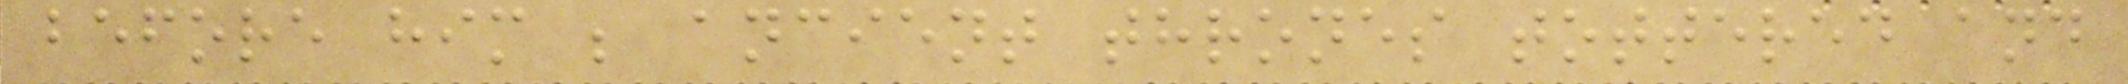before him ; ancient thrones tottered and
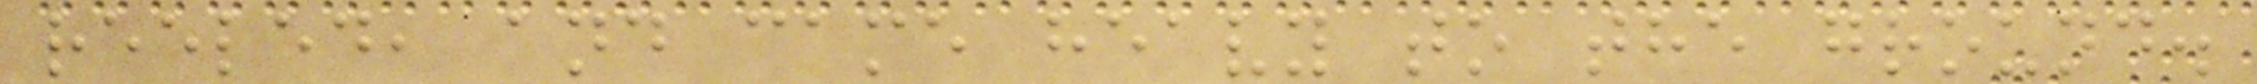reeled, and came heavy to the ground.
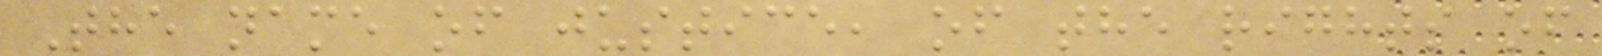The name of justice, of the rights of
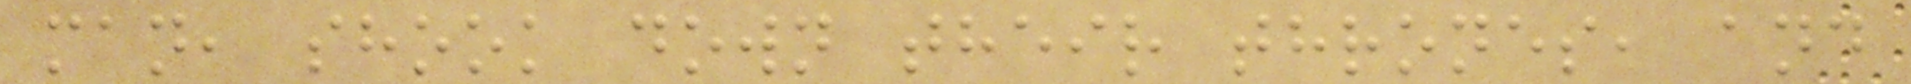man, shook down their thrones, and
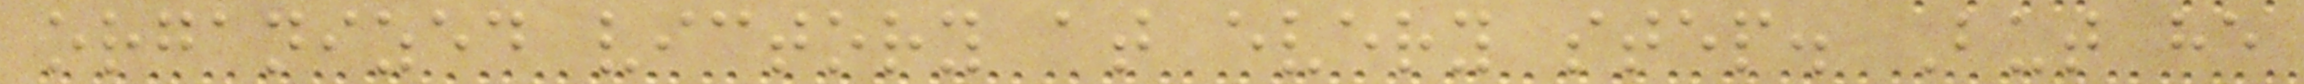organized victory at every step. But he
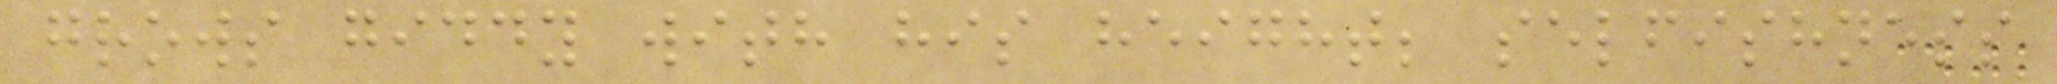grows giddy with his height; selfishness
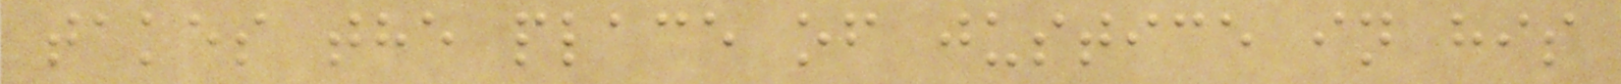takes the place of justice in his
